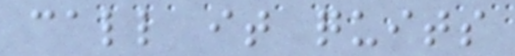call it quits
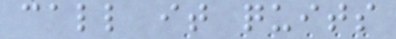call it quits
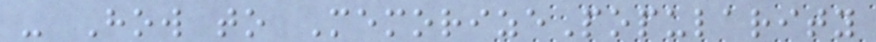- How to MemorizePopularity
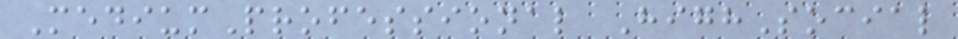MediumProfessional HighSocial
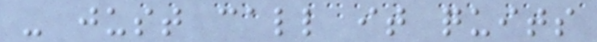- just call it quits
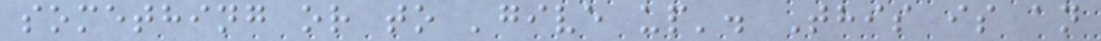something or to 'give up'. This is an
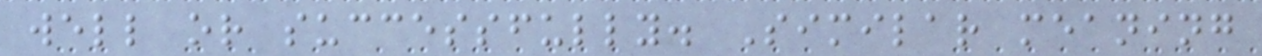well or successfully. Similar meaning
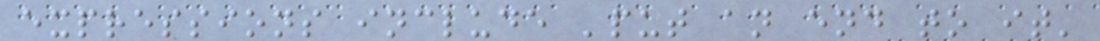expressions include 'put an end to it'
